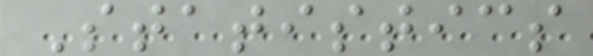Statistics
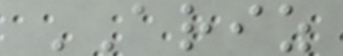ARIZ
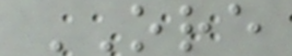ORE
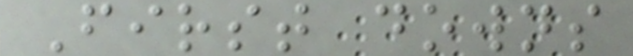First downs
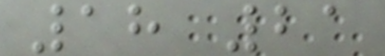18 21
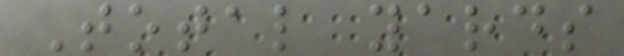Total yards
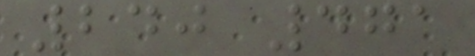240 471
